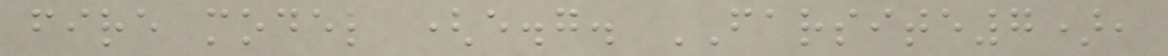fire model (e.g. FARSITE7),
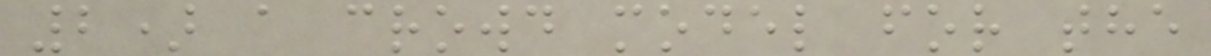2) a crowd model for the
